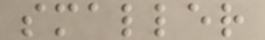smaller
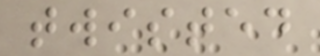twisted
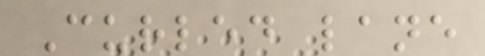Curled lane
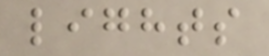lights
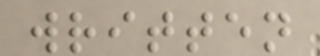written
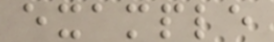example
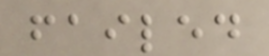failed
